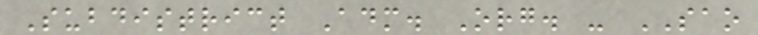Subdistrict Adm. Org. - SAO
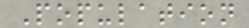Population
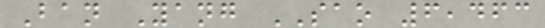Ban Yang SAO 6,463
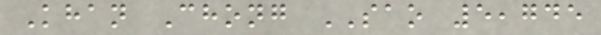Khan Chong SAO 5,745
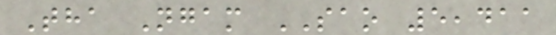Tha Ngam SAO 5,411
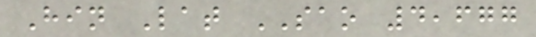Hin Lat SAO 4,677
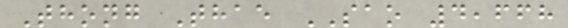Thong Thae SAO 4,668
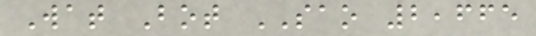Wat Bot SAO 2,665
